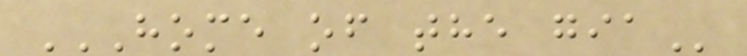HOME OF THE GIA
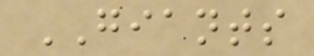GIANTS
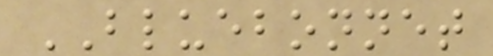BLUEBONNET
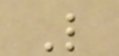L
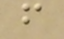f
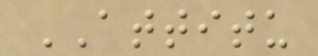ATTITU
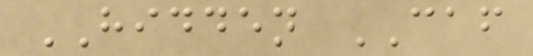HIDDEN CAF
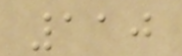110
